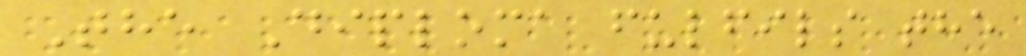The Diploma fulfils the
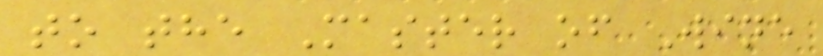to the Master of Wine
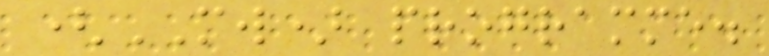(MW) programme.
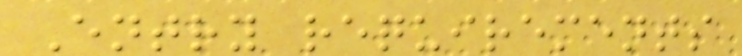Entry requirements
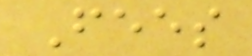Fees
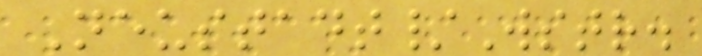Neustadt/Wstr.
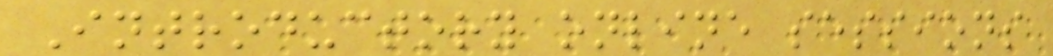Introductory online sessions
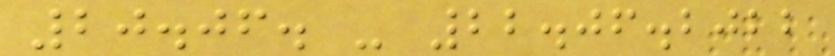20.06. - 22.06.2022
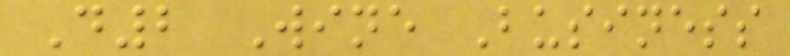D2 Wine Business
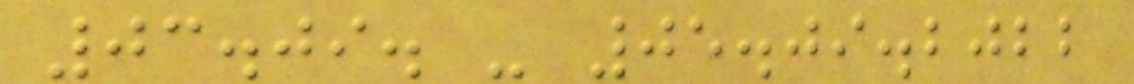03.09. - 05.09.2022
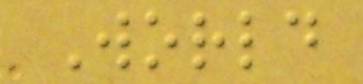World
